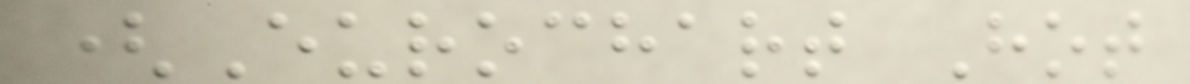(Eurochart Hot
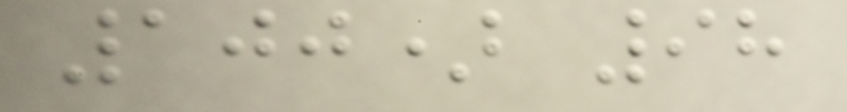100) 98
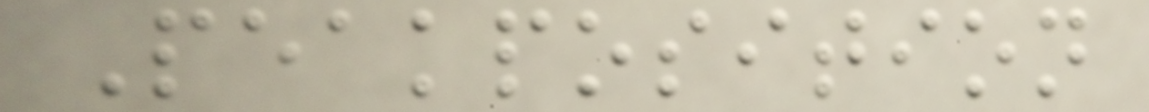Peakposition
